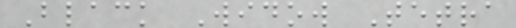Black Widow Tetra
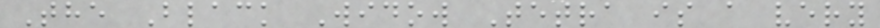The Black Widow Tetra is a very
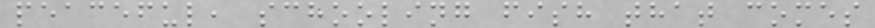peaceful, schooling fish that comes
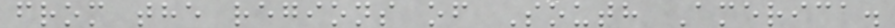from the regions of South America.
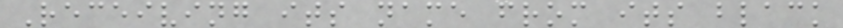Receiving its name from its black
